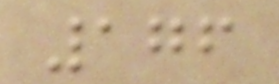176
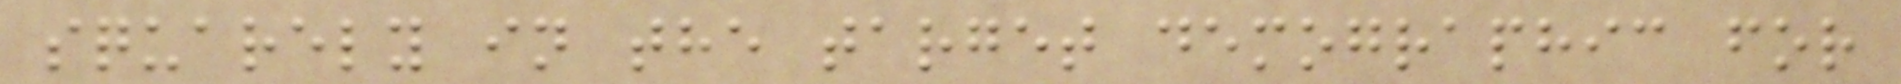squarely in the target demographic for
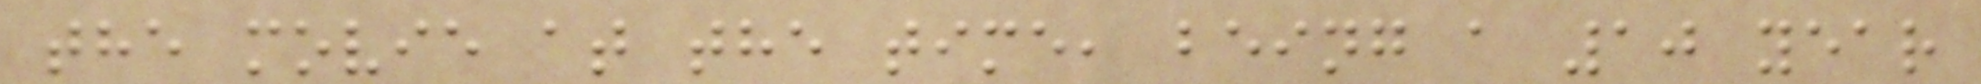the movie at the time, being a 10 year
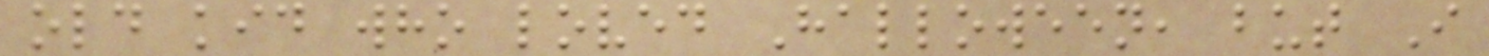old kid who loved Halloween, but I
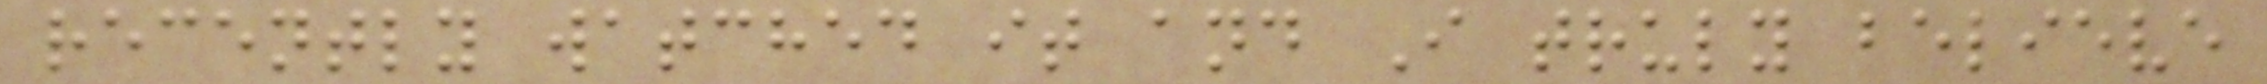recently watched it and I truly believe
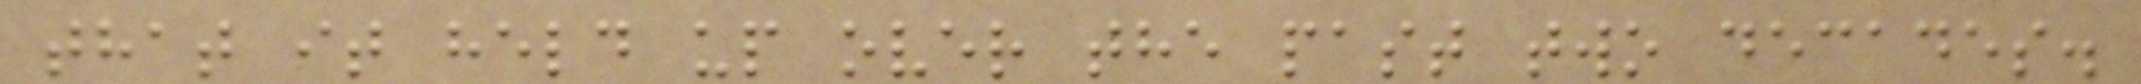that it held up over the past two decades.
